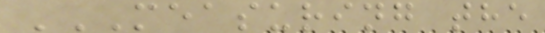MEASURING THE
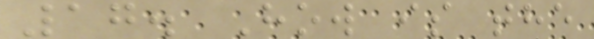17. How is the
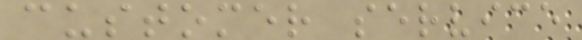customer service
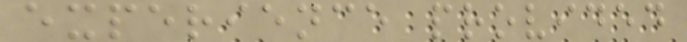experience provided
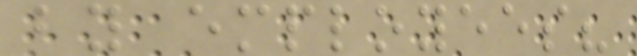by employees?
